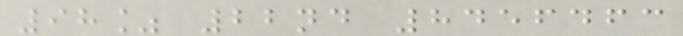98% 22nd 8456463
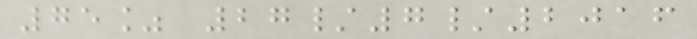75% 27/7/2016
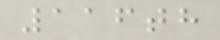116th
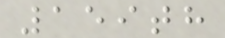159th
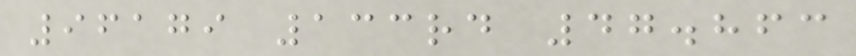96179 133rd 47.863
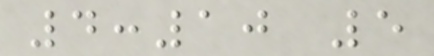4:10 5
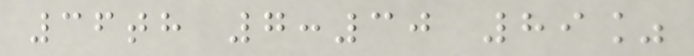36th 7:30 89%
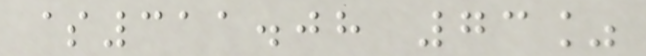$311.08 73%
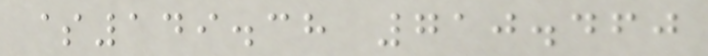$149.38 710.460
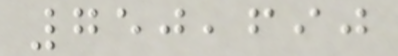750,690
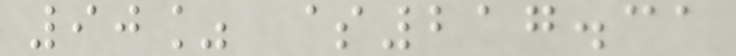90% $217.31
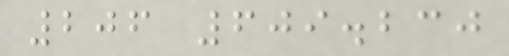206 609.230
